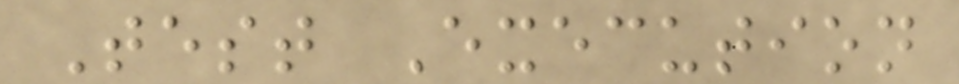Test Execution
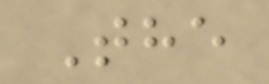The
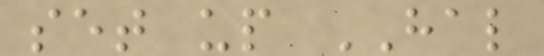set up HAL
